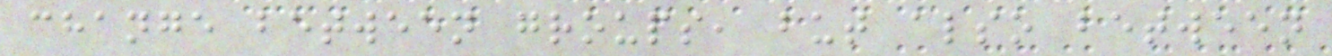change between groups, but also between
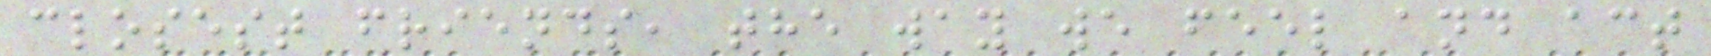closest friends, the way we feel and act
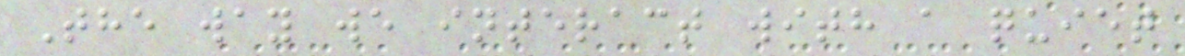The way we interact with a quiet
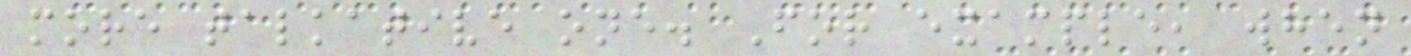more talkative one. For example, when
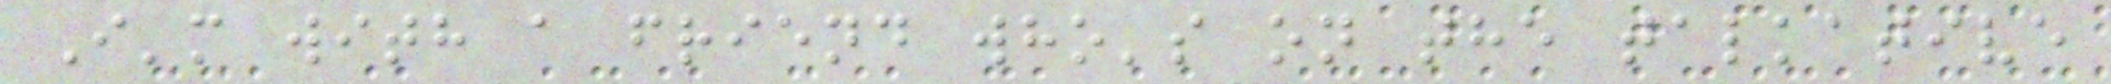I'm with a friend who's on the talkative
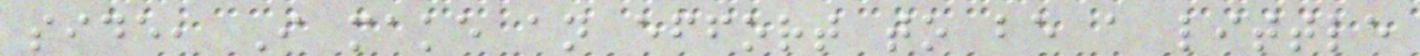side, I make an effort to be a little
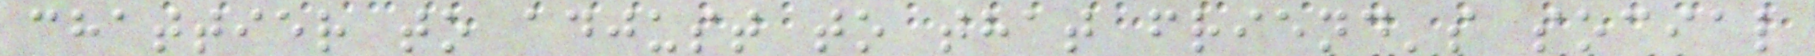chattier to adjust to that friend's social
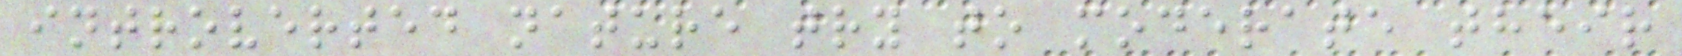introverted nature try to moderate their
